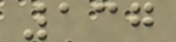137
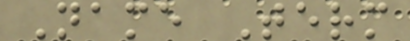Name Term
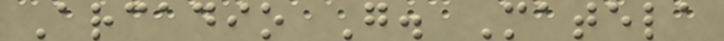Arcadio G. Matela
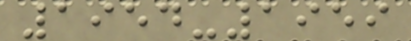1954-1959
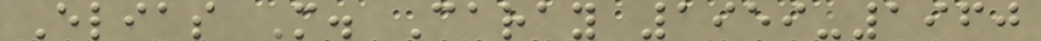Elias M. Caray 1959-1960
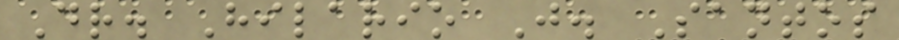Dr. Hilario J. Santos
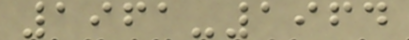1961-1964
